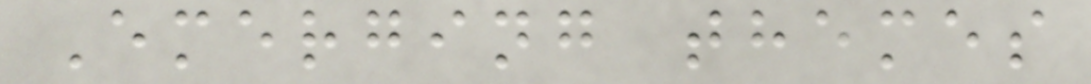Emerging themes
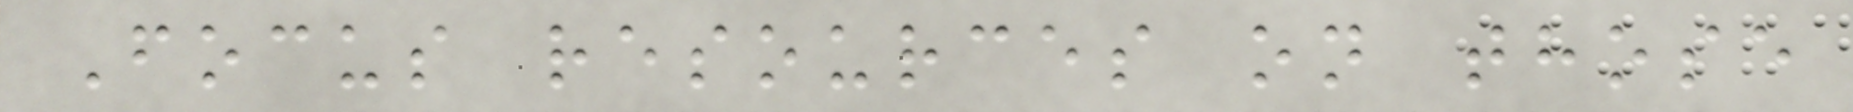Focus resources on those
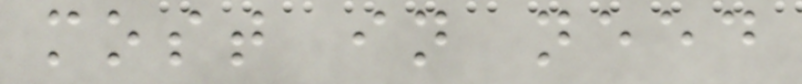most in need
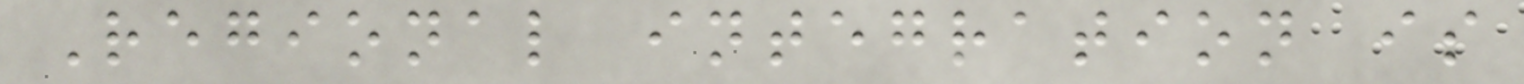Regional integration is
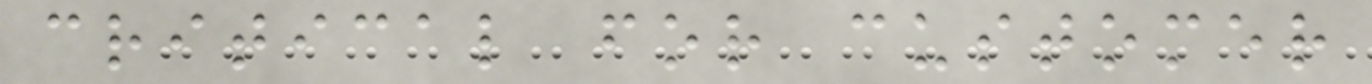critical for customer
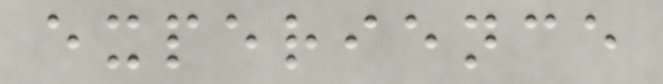experience
